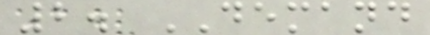2. DEMAND
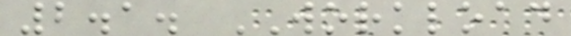2.1. WORKLOAD
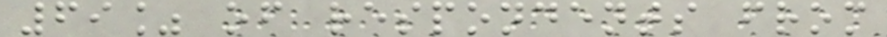69% of respondents from
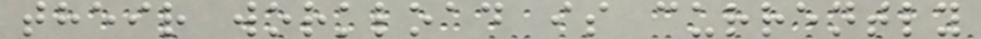their workload is currently
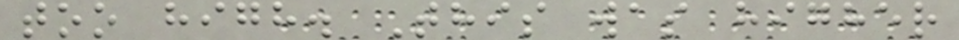too high. This was higher
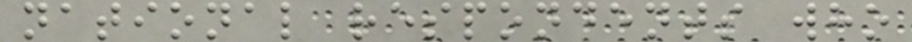national respondents who
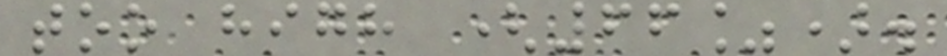too high (66%).
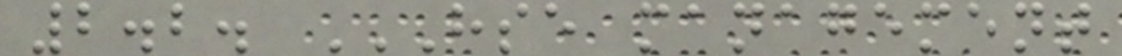2.2. HSE MANAGEMENT
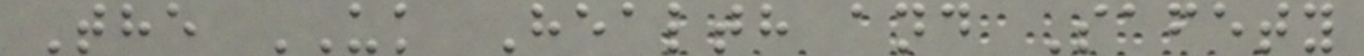The UK Health and Safety
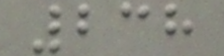238
